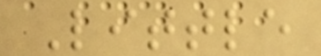Little
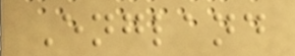England
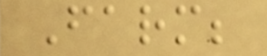Farm;
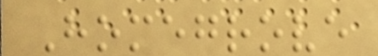Homegrove
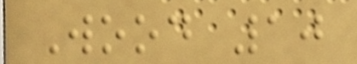Wood 10
